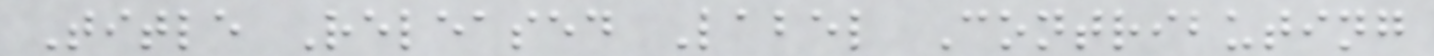Title Released Label Contributing
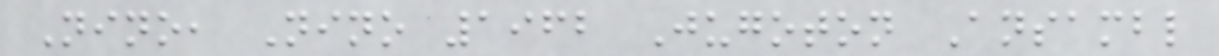Nino, Nino 1962 Jugoton Ansambl
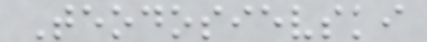Teodosievski
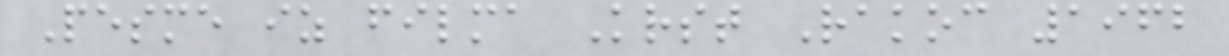Pesme iz filma Krst Rakoc 1962
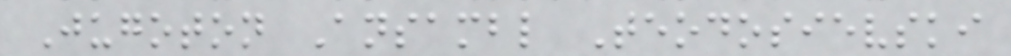Jugoton Ansambl Teodosievski
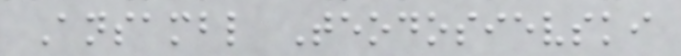Ansambl Teodosievski
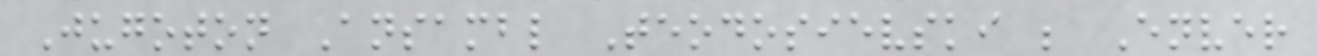Jugoton Ansambl Teodosievski ; Enver
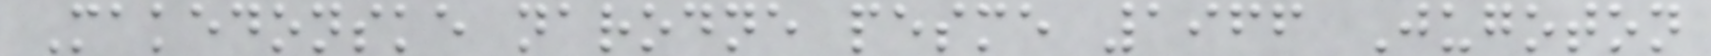Makedonske narodne pesme 1966 Jugoton
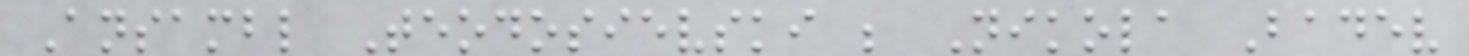Ansambl Teodosievski ; Nikola Badev
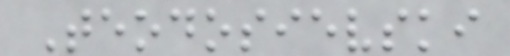Teodosievski
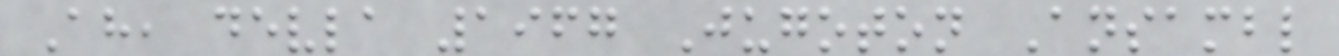Ah, devla 1967 Jugoton Ansambl
